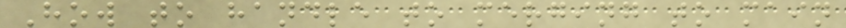How to handle to merging to main
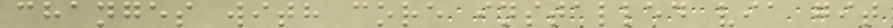changes with core installed via git
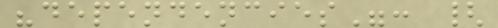"dependencies": {
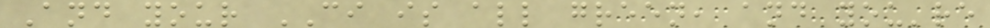And your CI is all green, and you're
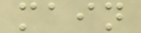main
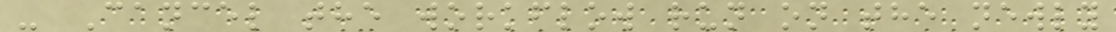- Cancel the workflow run on the newly
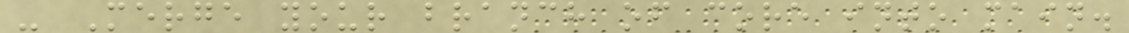- Merge your branch of core into main.
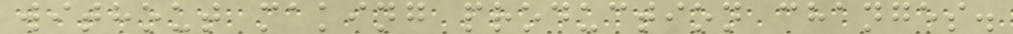without making production changes.
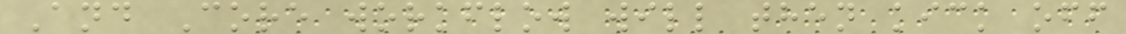And Core workflow will then kick off
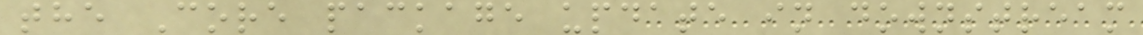the Core package update in downstream
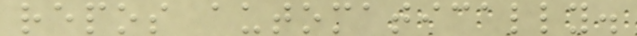repos automatically.
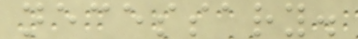necessary.
